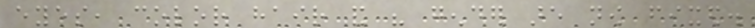eyes, color hair and his gender are now fixed.
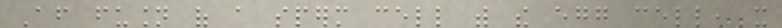After fusion of a sperm cell with the egg cell, it
